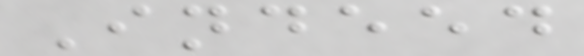Indeed
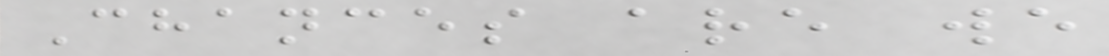Chances are we
